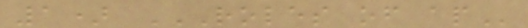1) ROLES OF AP
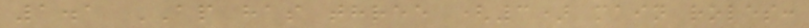1.1 AP has three (3) main roles:
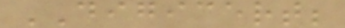DIGICERT;
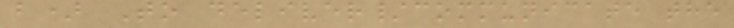b) To deliver/communicate the
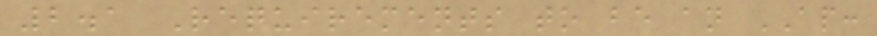2.1 Requirements to be an AP:
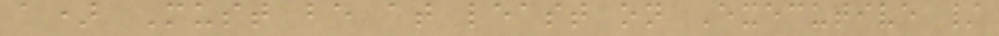a) Must be at least on Executive /
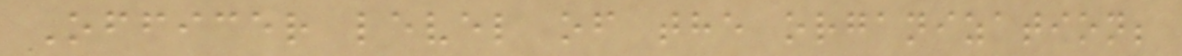Officer level of the organization;
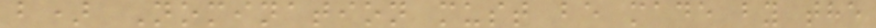b) Nomination must be made by the
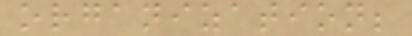organization;
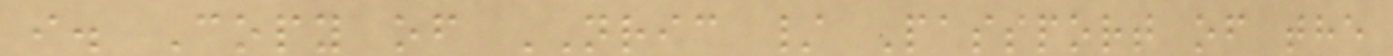i. Copy of NRIC / Passport of the
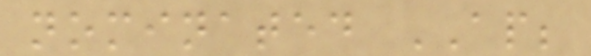nominated AP;
